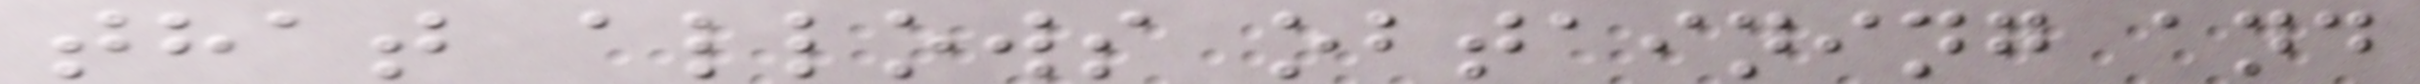that allows obtaining and
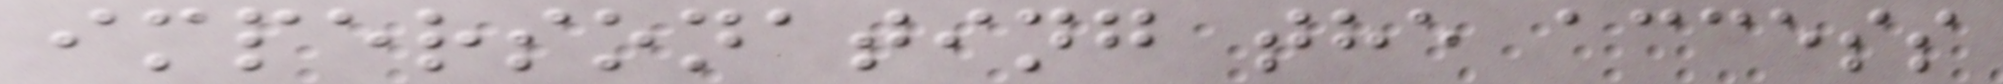impersonating the access
